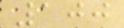100
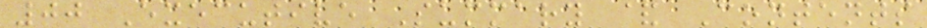00 Executive Summary & Contents
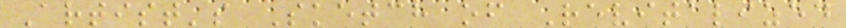Artist's Sketch of Revitalized
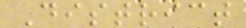District
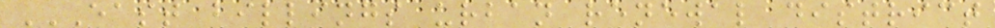EAST BILLINGS URBAN RENEWAL DISTRICT
